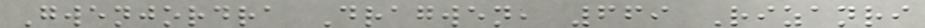Gwenjordra Dragwen, 669 Rizanri
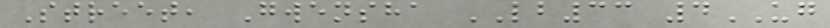Street, Gwensha LB33 4UG
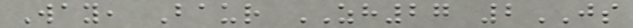Way, Baur ZH27 2JS
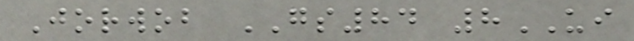Jorwob GS84 8UI
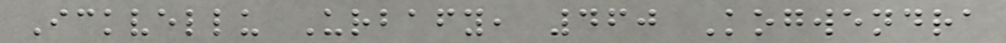Ickvellu Urbafy, 460 Kogwendra
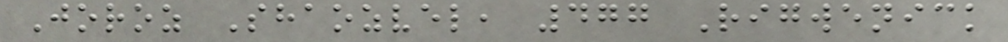Joroz Shaozvel, 477 Rigwenick
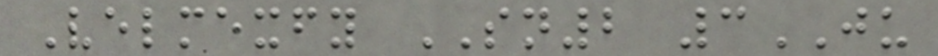Velmexfy SN2 3JU
